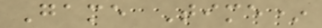Game Time*
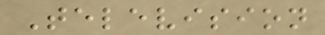Television
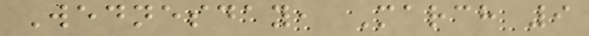Wednesday, March 9
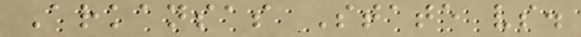Arkansas State vs.
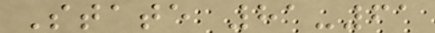State 81-61
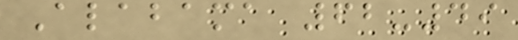Alabama 62-49
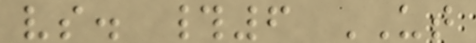vs. #6 UT
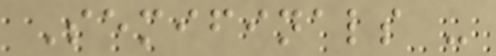Semifinals -
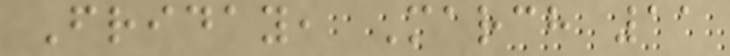Friday, March 11
